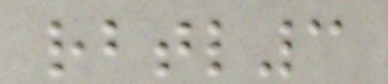rbtl3
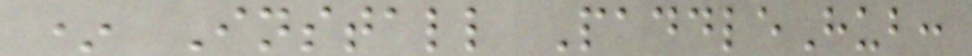* Install PaddleHub:
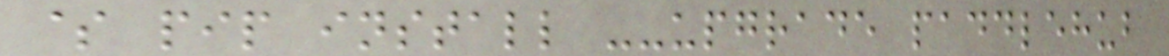$ pip install --upgrade paddlehub
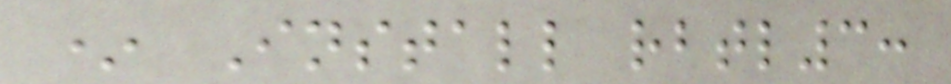* Install rbtl3:
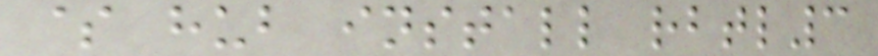$ hub install rbtl3
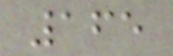165
